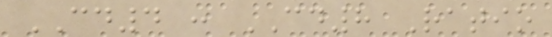CD4 : CD8 Ratio
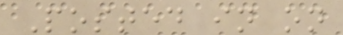Posted in on
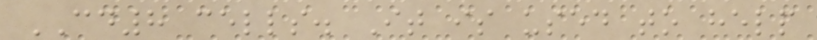CD8 cells. It is used to help
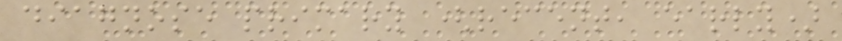diagnose primary (recent, early)
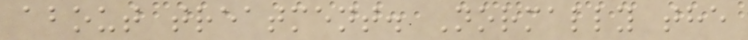about treatment. Normally the
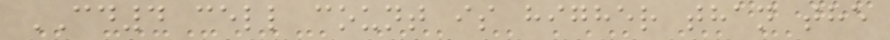CD4 cell count is higher than the
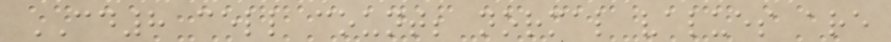CD8 cell count; normal values are
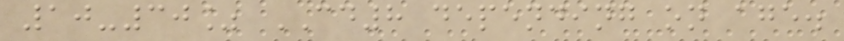10-30% CD8 depending on age.
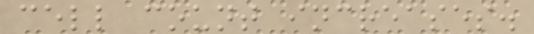cell count increases.
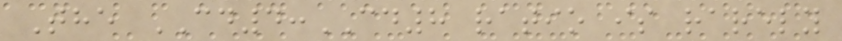The CD4:CD8 ratio is rarely
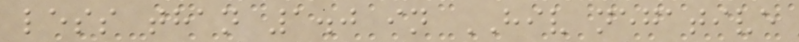less than 1.0 in HIV negative
